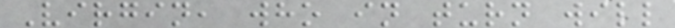Virgin, who in turn will
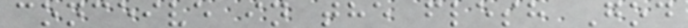conceive in the flesh God
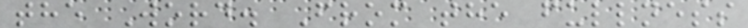the Word. From the fullness
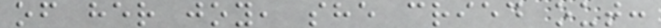of her joy, she cried out:
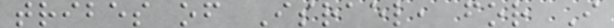tribes of Israel, for I
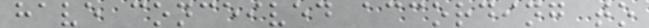have conceived according to
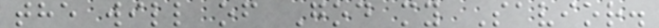the will of God my Savior.
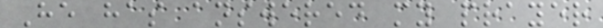He has answered my prayer
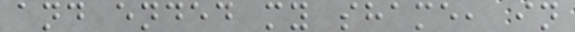and ended my shame, in
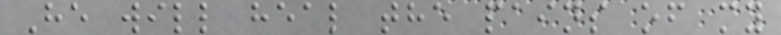He will heal the pains of my
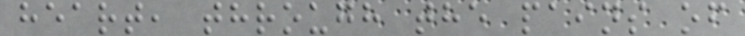heart, through the pains of
